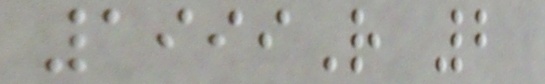1999R 2
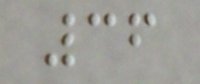36
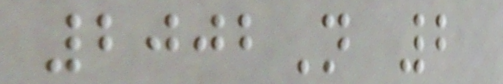2002N 2
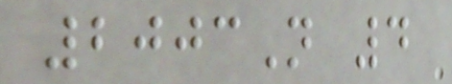2003N 4
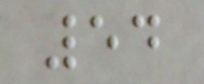54
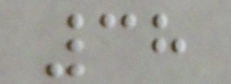38
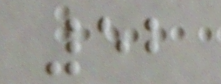52
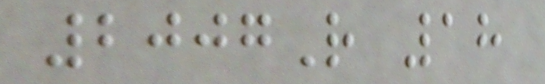2007R 18
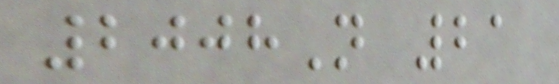2008N 21
